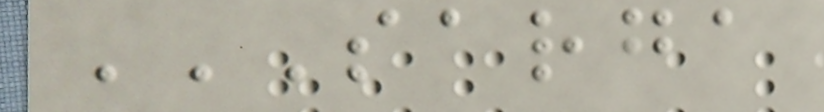SARGA
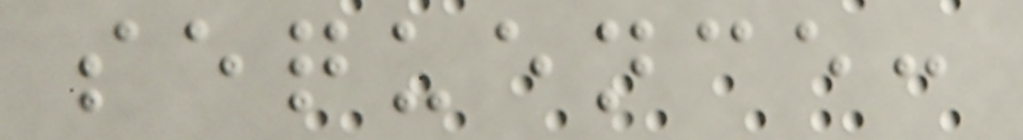sequence:
